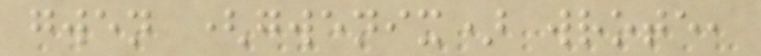gwen (gwenix) wrote,
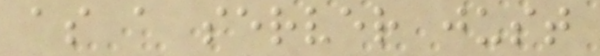as a server just
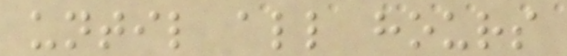until all hours
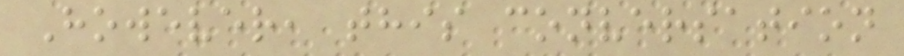However, this conversation
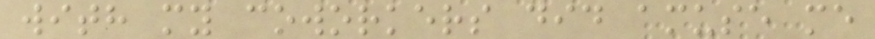with my coworkers did amuse me
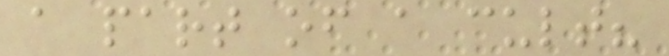a part of a cult?
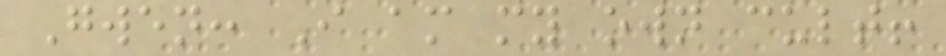Gwen: I am my own cult!
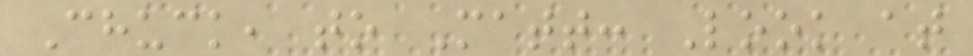Chuck, to Matt: Look at
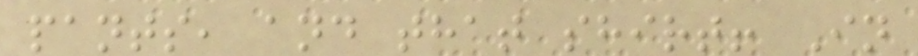pants, and that shirt! In
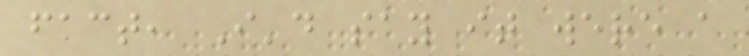fact, I'd say it were a
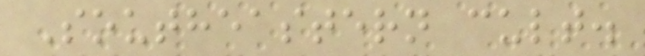Southeastern cult.
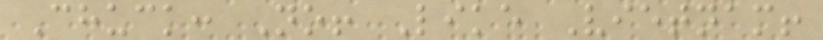Chuck: No! Like Vietnam!
